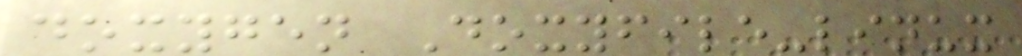doxygen Doxyfile-linux
